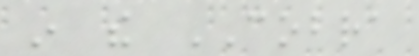in the COBRA
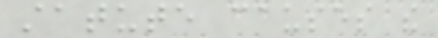statute causes the
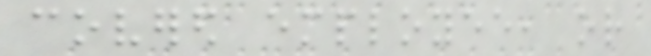covered employee, or
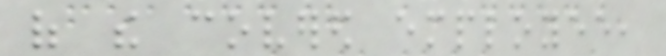of the covered employee,
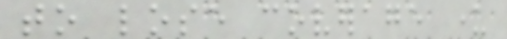to lose coverage under
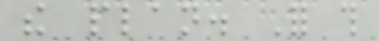the plan. For this
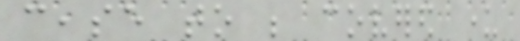cease to be covered under
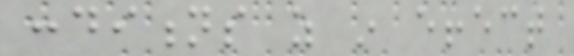conditions as in effect
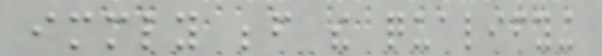immediately before the qualifying
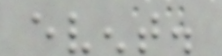event.
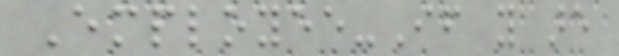Employee-If you are
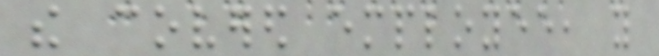the covered employee, you
